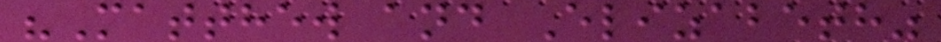"Matthew and Elizabeth"
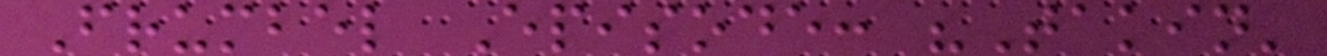Frumbel Episode: "Takin'
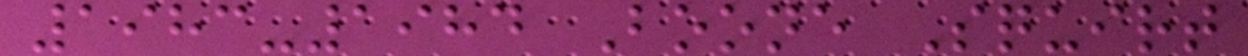1983-1984 Boone Squirt
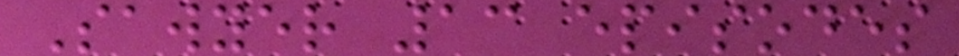Sawyer 13 episodes
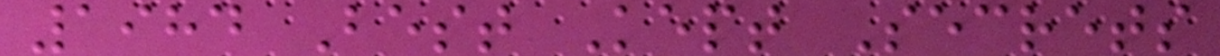1984 Best Kept Secrets
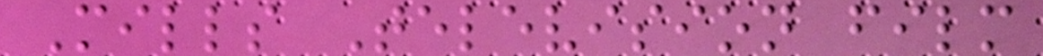Mills Television film
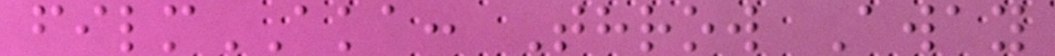filmAKA: Throw Away
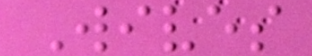Wives
